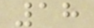18
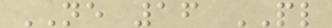NE 16 PL
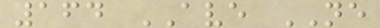164 AVE NE
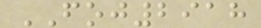FOJ2918
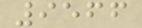9566
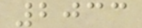2033
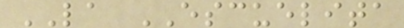LA ESCUELITA
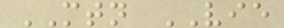MTN VIE
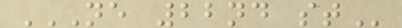NE 22ND ST
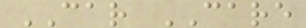CAR CARE
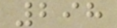298
